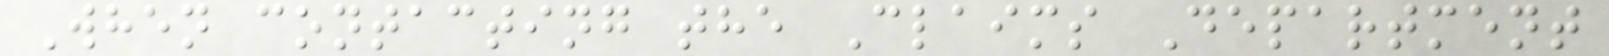When contacting the Claims Department
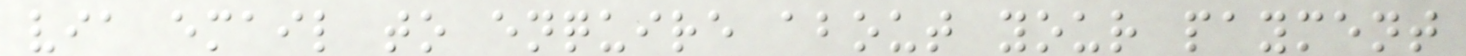via email to enquire about your payment
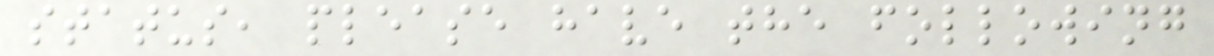status, please have the following
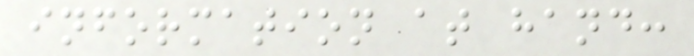information at hand:
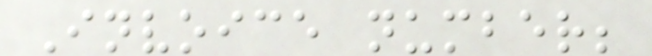Invoice number;
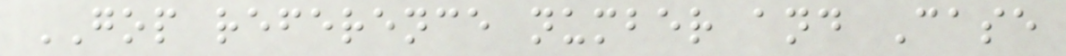GOP reference number and Case
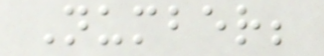Number;
